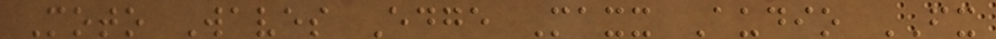Moto Waves Edge Maxx Audio FX
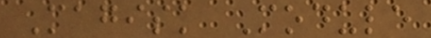Magisk Module
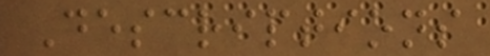Descriptions
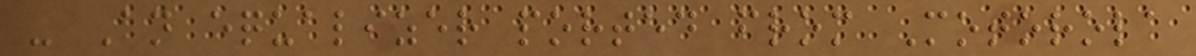- An equalizer ported from Motorola
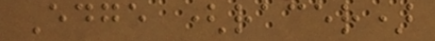Edge (racer)
